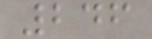246
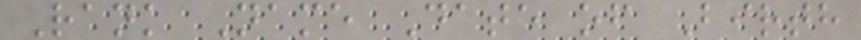Rank Name Date of Birth
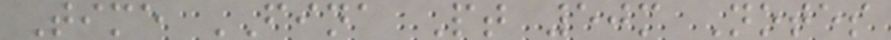Time FINA Pt 50m Notes
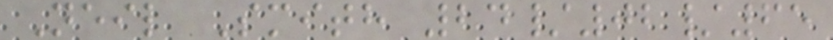Neil Smith 24/02/65
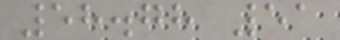58.78 51
